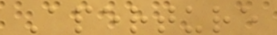Aperture
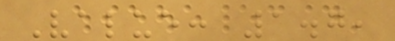Value: 1.7,
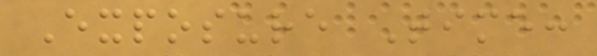Exposure Time:
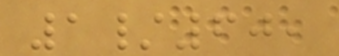1/60,
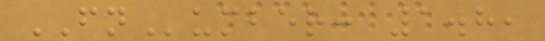FNumber: 1.8,
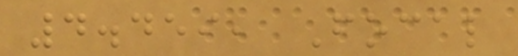4.459, Focal
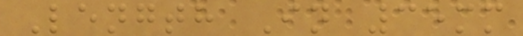Length In 35mm
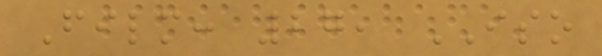Film: 27, ISO
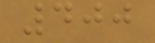400
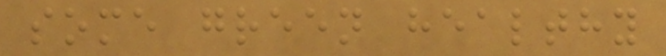some green healthy
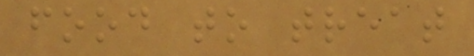food to treat
